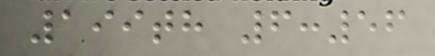199th 6:56
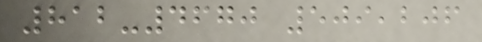812-4670 509,206
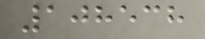108538
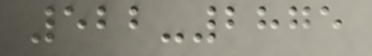522-2875
